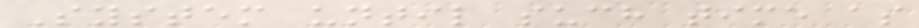System until such time as
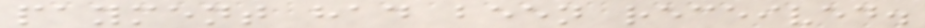payment had been received.
